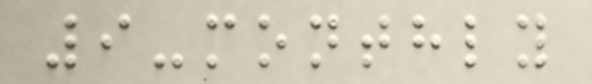9-monthly
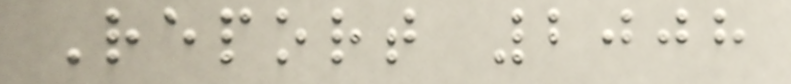Report 2008
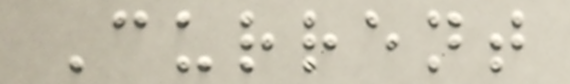Current
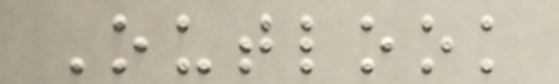Outlook
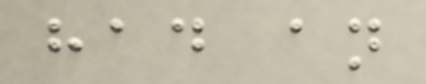had an
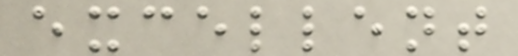excellent
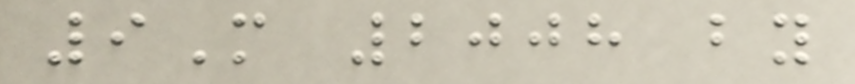9M 2008 by
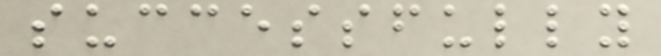successfully
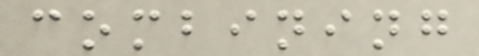combining
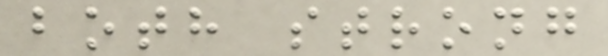both strong
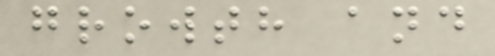growth and
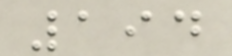194
